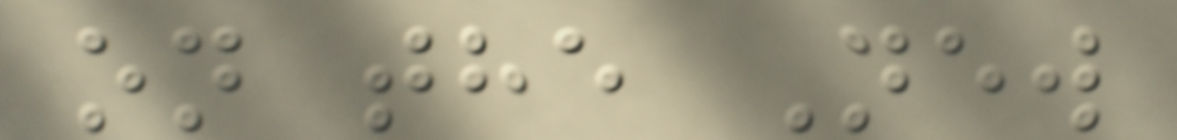on the New
